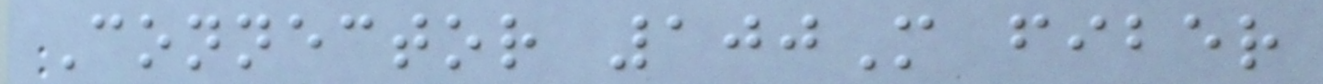Connector 100M fiber
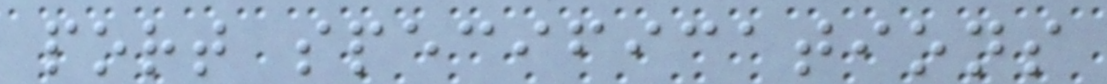port specifications
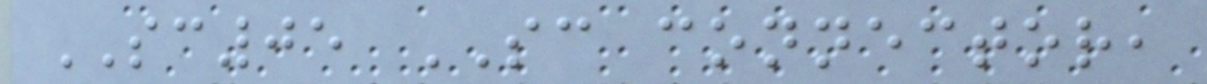SC05 SC connector,
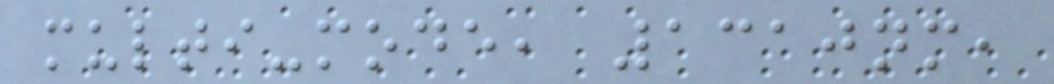multi-mode, 1310nm,
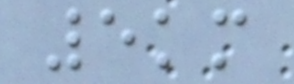5km
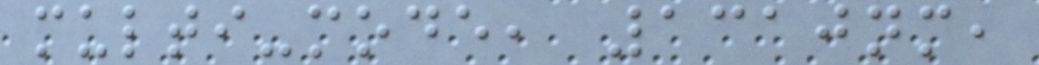multi-mode, 1310nm,
